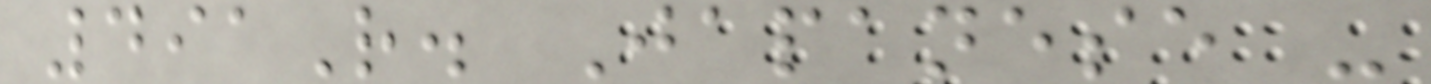491R. Japanese -
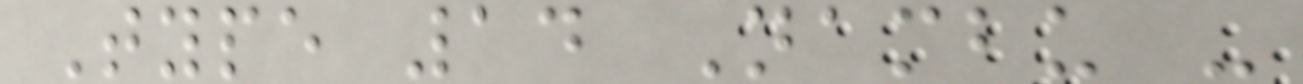Type 14 Nambu -
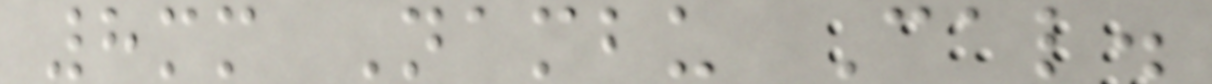8mm Nambu Cal.
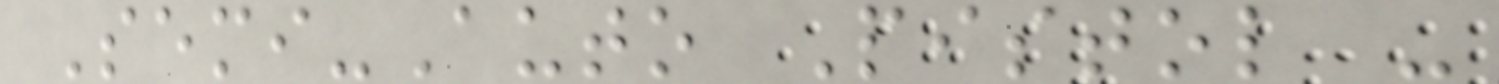Semi-Auto Pistol -
